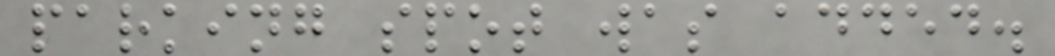parking spot was added.
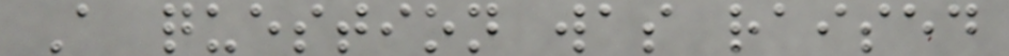A question was raised
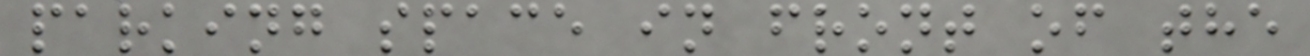parking space in front of the
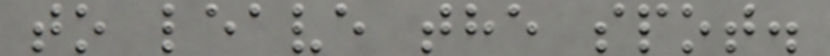to leave the spot.
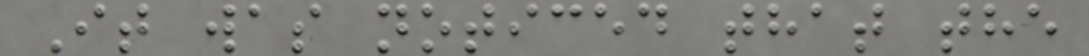It was noticed that the
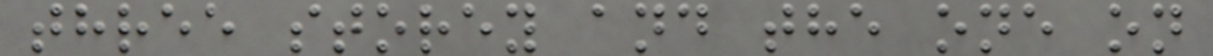three storey and the one on
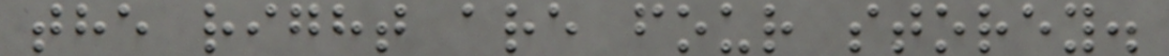the right are four storey.
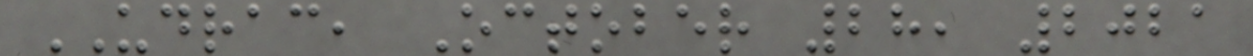UDRAC, October 28, 2021
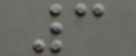3
